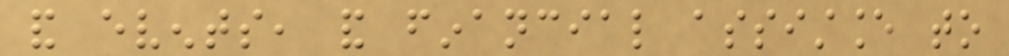and events, and financial assistance to
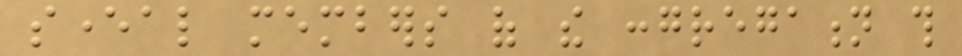several members of the congregation this
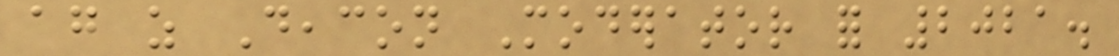again as Deacon Moderator for 2021.
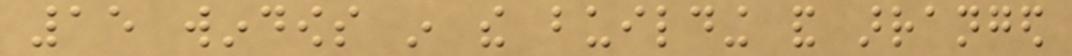15 windows in the building and arranged
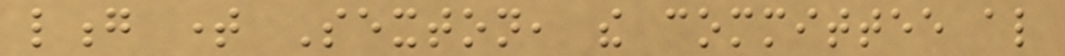long time Sexton, the committee also
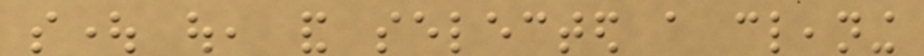sought out, and selected a cleaning
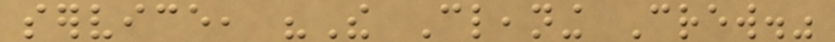service, "The Cleaning Crew."
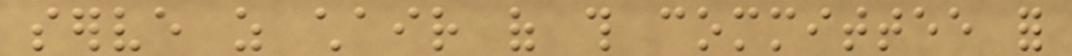serve as chair of this committee for
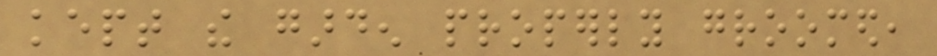kept the garden properly groomed,
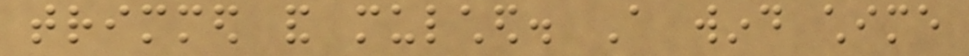trimmed and mulched. A wind chime
